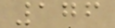176
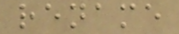rename
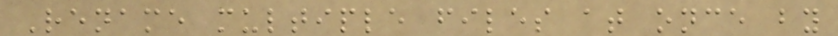Rename multiple files at once by
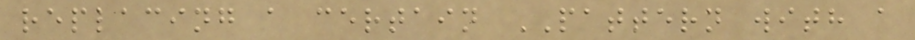replacing a certain PATTERN with a
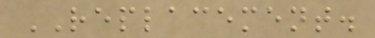REPLACEMENT.
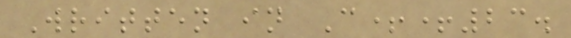Written in C++23.
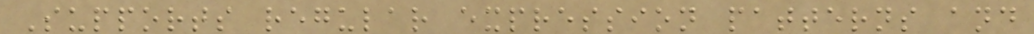Supports regular expression patterns and
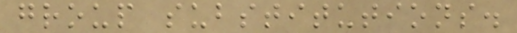group substitutions.
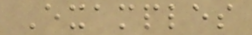Examples
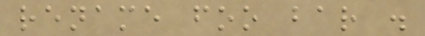rename foo bar .
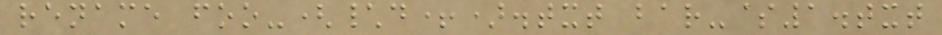rename foo-(\d+).txt bar-$1.txt
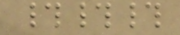###
